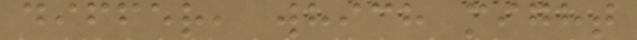differ, which might
